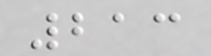213
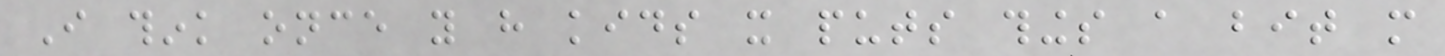I think once you have kids it puts things a bit more
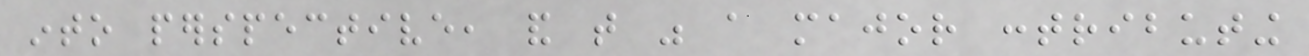into perspective, and that was a major contributing
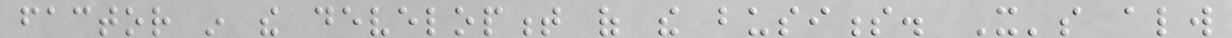factor in the development of the business. It's always
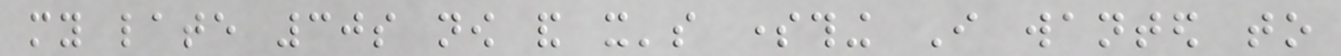my late 30s now and it's something I wanted to
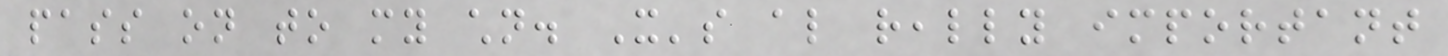pass on to my children. It's also really important
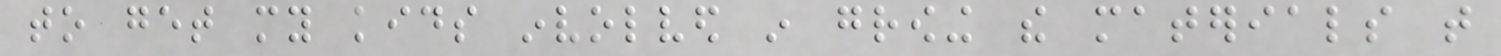to get my kids involved in growing the materials that
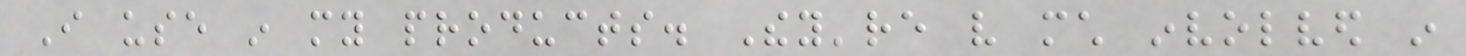I use in my products. They're very much involved in
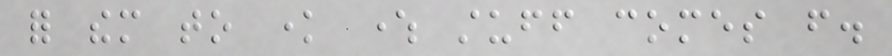for them to know where stuff comes from.
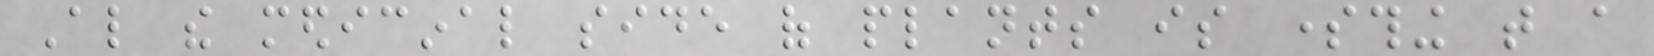Also the medicinal side of plants is something that a
